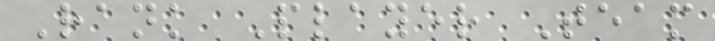Rank Player Team
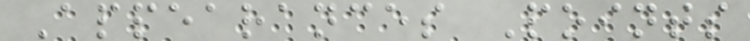Appearances Points
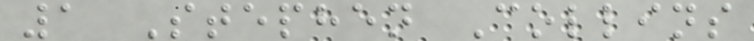1 Stephen Collins
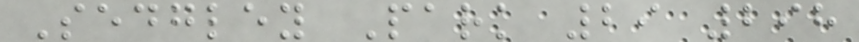Sedgley Park 29 298
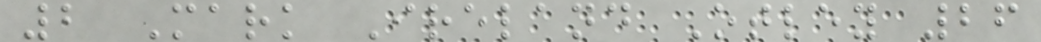2 Mark Ireland Otley 26
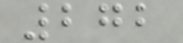272
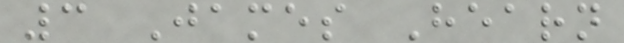3 James Hearn
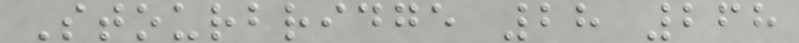Stourbridge 28 268
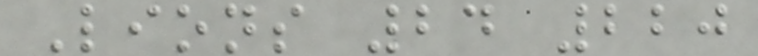Lions 24 220
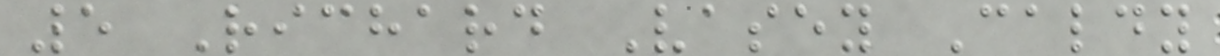5 Richard Vasey Caldy
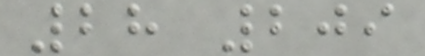28 209
